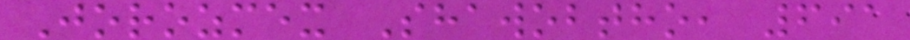Jorozmex Shawobtho, 691
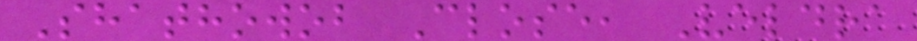Shathowob Close, Veldra
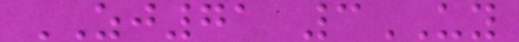ZJ71 3UY
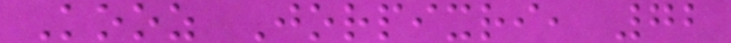Kooz Jorpixri, 72
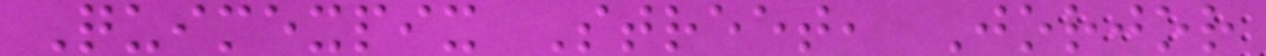Quimexpix Street, Jorjor
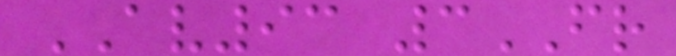AV93 3FR
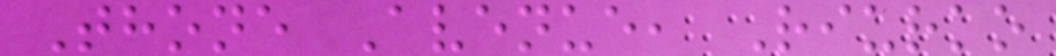Thone Avenue, Riurko
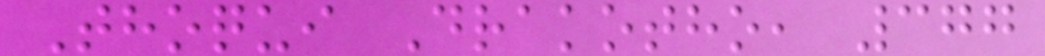Thoqui Drakotho, 377
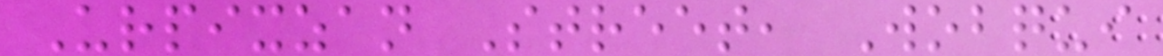Urpixzan Street, Wobqui
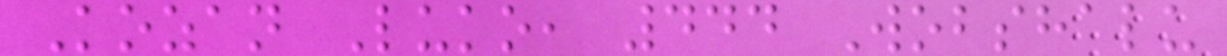Kozan Luko, 444 Wobshalu
